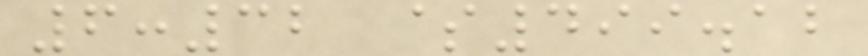6:32 $499.12
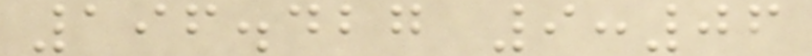196.427 9:06
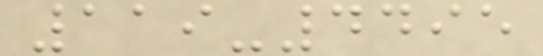119-4495
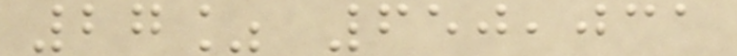27% 650,031
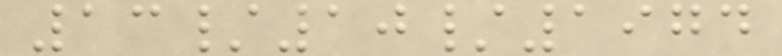13/10/1974
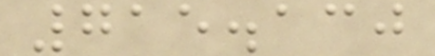715.130
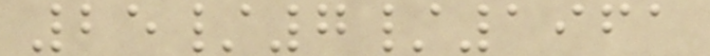25/7/1961
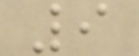9
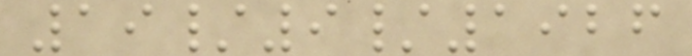19/9/1926
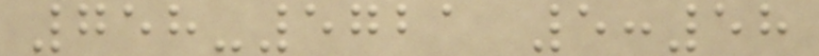758-5721 5:58
